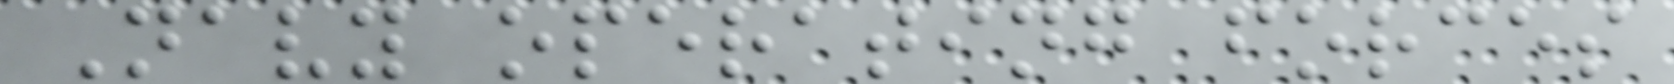Navy operating forces
